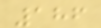186
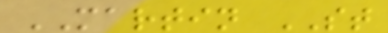MARTIN ST
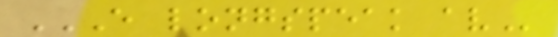E LONGSPEAK AV
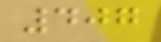407
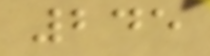245
